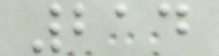214
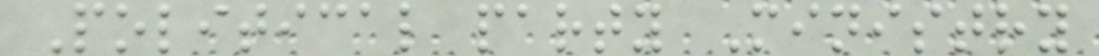Political party Ministry
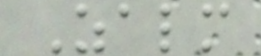Zalm
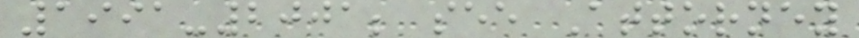1991-2001; see Attorney
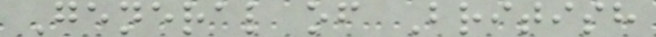General of British
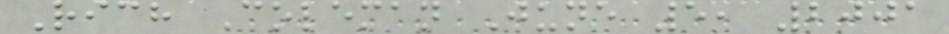Rich Coleman June 5, 2001
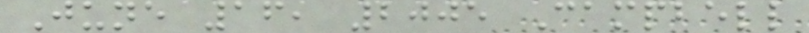June 16, 2005 Campbell
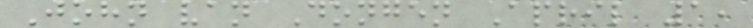John van Dongen April 1,
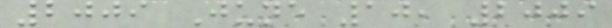2009 June 10, 2009
